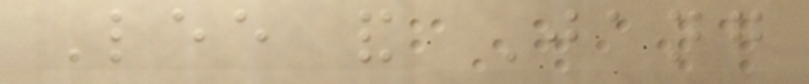Lee and Jang
